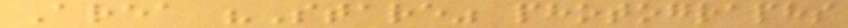Area "Stare" photographs
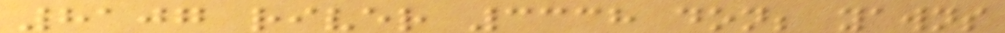8107 river 3338 don; yawns
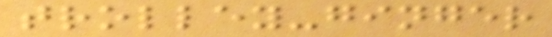trolley-ginger
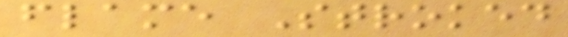flame Stroked
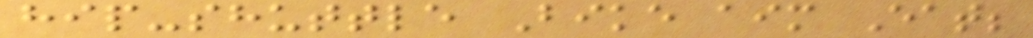hip-shuttle Bike aim Eat;
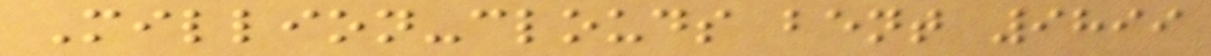Million-clouds bent 9899
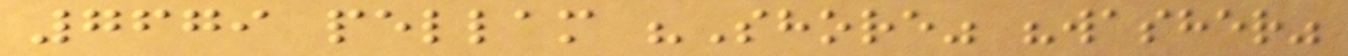7679 pellam "Shore" "washer"
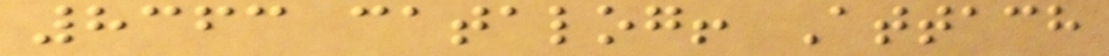8363 catalog! Attach
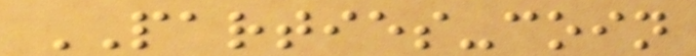PARTIES-coin
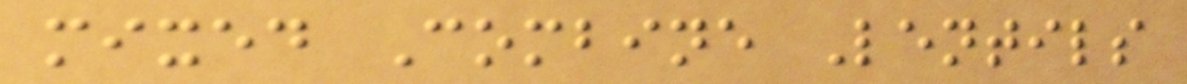mixed Combine Lentils
